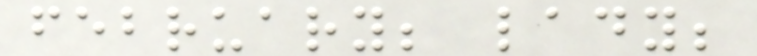february; lady;
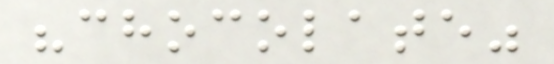"chocolate"
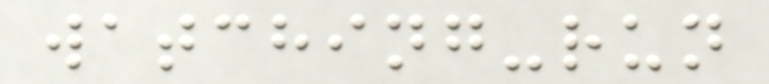watching-run
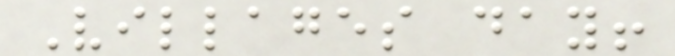Villages day!
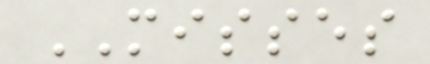MISSES
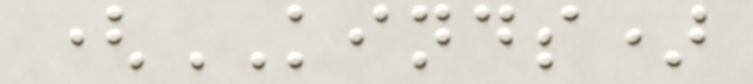(KINDS)
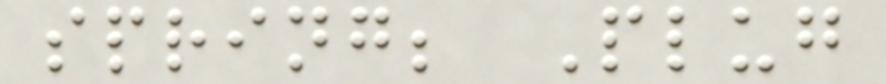spring; Plug
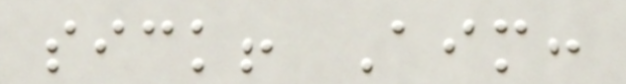sick! Aim:
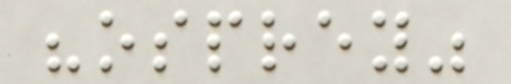"osprey"
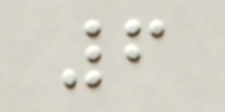6
